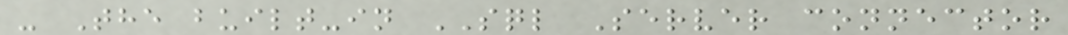- The built-in SQL Server connector
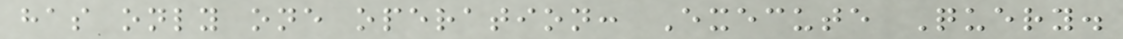has only one operation: Execute Query.
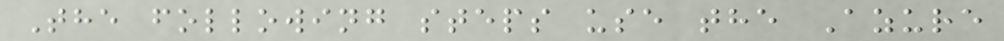The following steps use the Azure
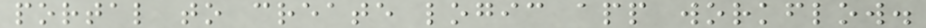portal to create logic app workflow.
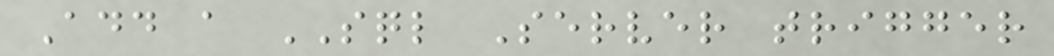Add a SQL Server trigger
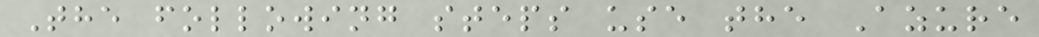The following steps use the Azure
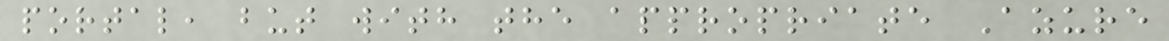portal, but with the appropriate Azure
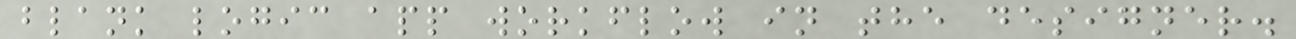blank logic app workflow in the designer.
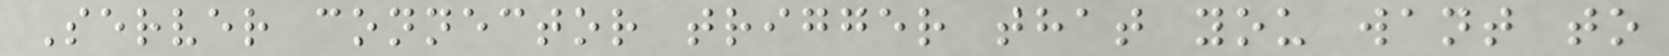Server connector trigger that you want to
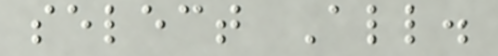select All.
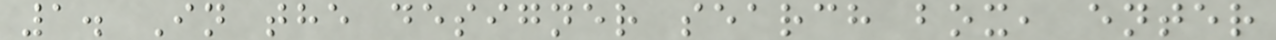1. In the designer search box, enter
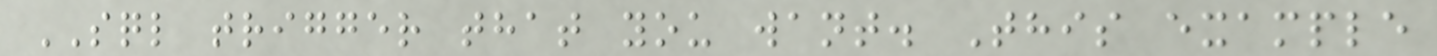SQL trigger that you want. This example
